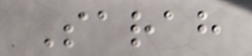Sarah
